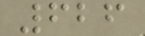626
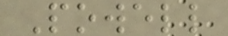Powell
